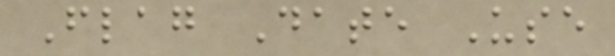Flag Date Use
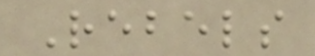Rebels
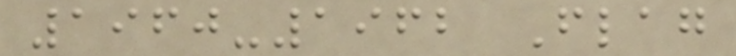1960-1962 Flag
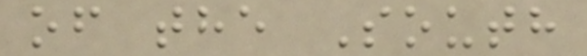of the South
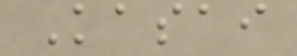Kasai
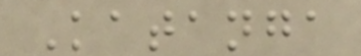Katanga
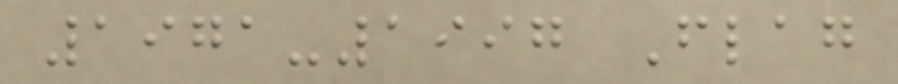1971-1997 Flag
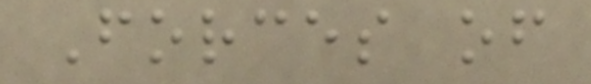Forces of
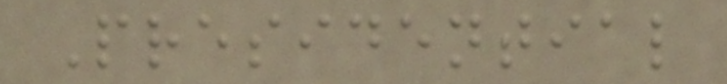Presidential
